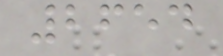2654
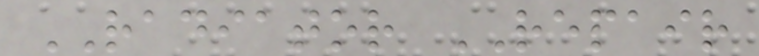RADIATOR REPAIR
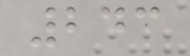243
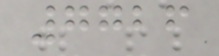7726
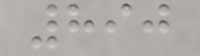890
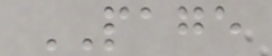PAGE
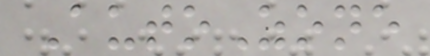AutoZone
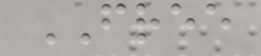FREE
